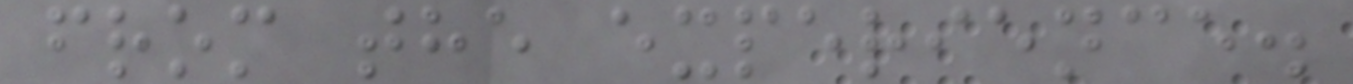from the experience.
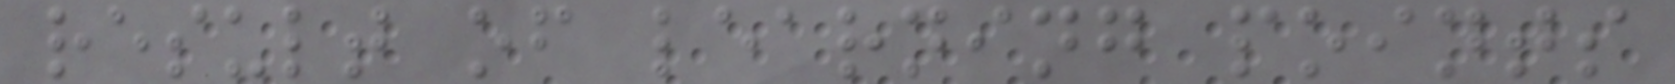result of learning points
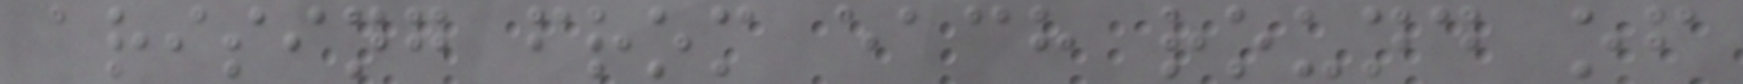arising from each round of
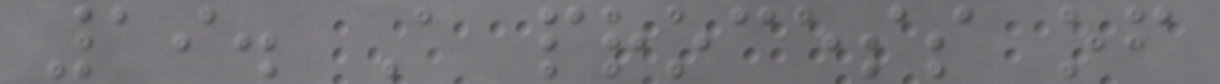19. A process of
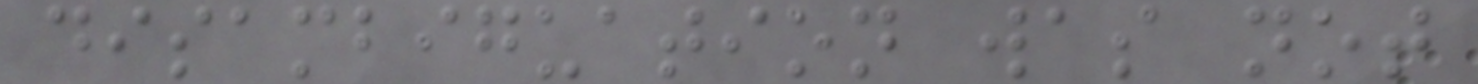disambiguation was not
